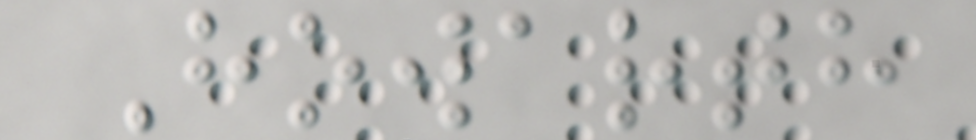Howarth
